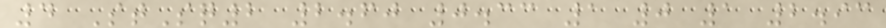4 StSq2 2.60 0.33 1 0 1 2.93
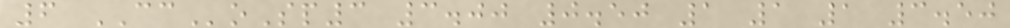6 CCoSp3 3.00 0.50 1 1 1 3.50
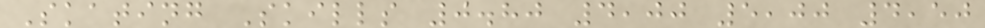Skating Skills 0.80 4,00 5,00 4,50
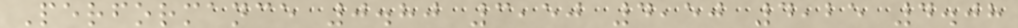Performance 0.80 3,50 4,50 4,25 4.08
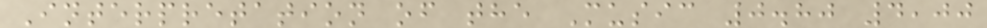Interpretation of the Music 0.80 4,00
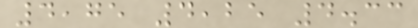4,75 4,25 4.33
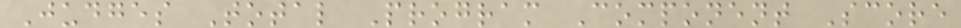Judges Total Program Component Score
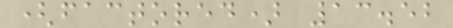(factored) 13.52
